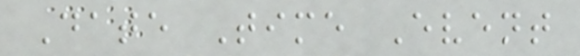Date Time Event
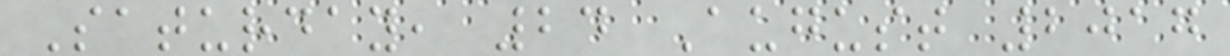Saturday, 24 August 2017
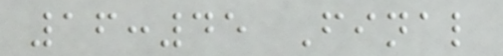16:45 Final
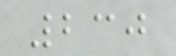230
